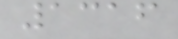1316
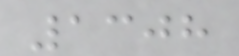1308
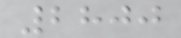2800
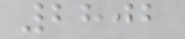2802
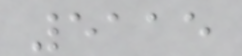5115
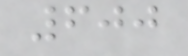600
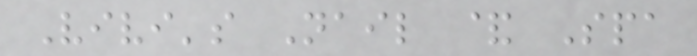Vivi's Nail & Spa
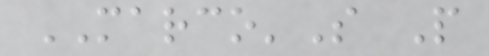MARCO'S P
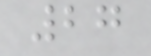27
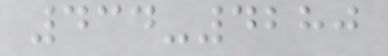434-4280
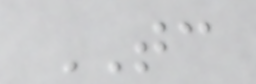TC
